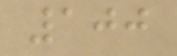100
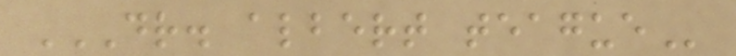DR. ALBERT TEAGUE
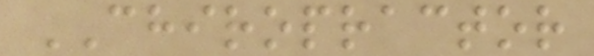CHIROPRACTOR
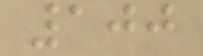100
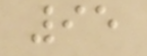95
